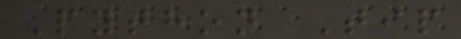Python Tip
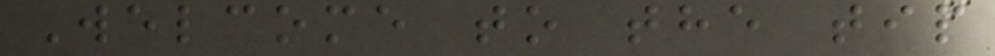Welcome to the tip
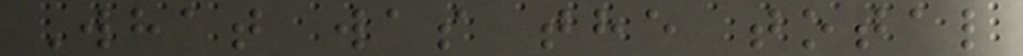What was the total
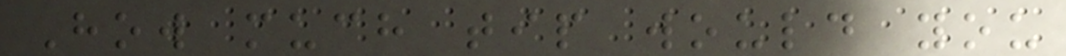How much tip would you
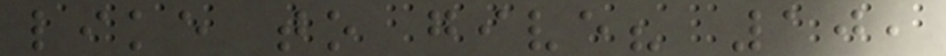like to give? 10,
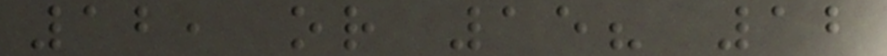12, or 15? 12
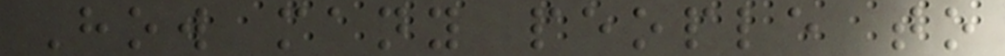How many people to
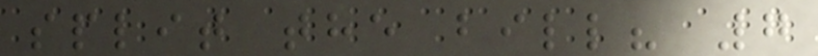split the bill? 7
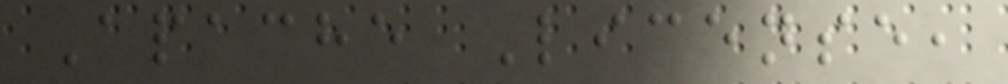Apache License,
